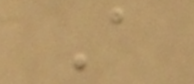A
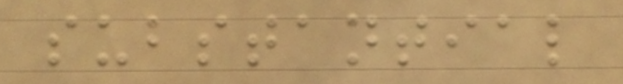substantial
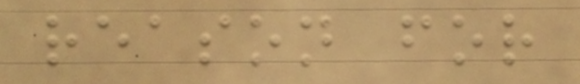reason for
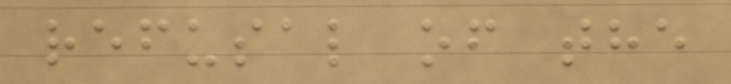refusal of the
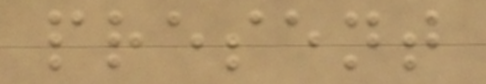present
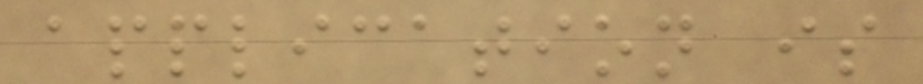application is
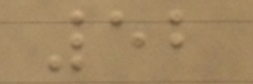52
